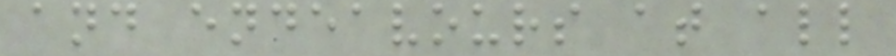and endeavours at all
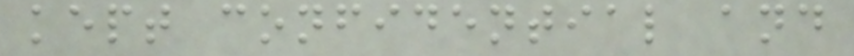kept confidential and
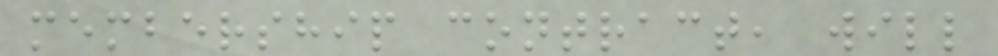membership contract, will
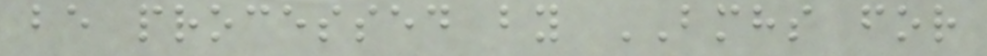be processed by BMHS for
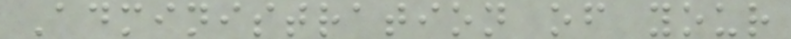Administration of your
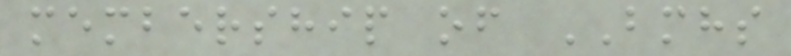membership of BMHS
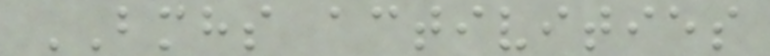BMHS activities
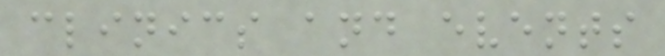clinics and events
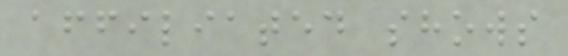affiliated shows
